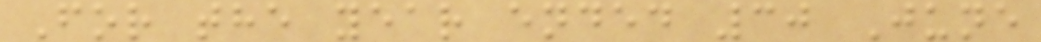For the year ended 30 June
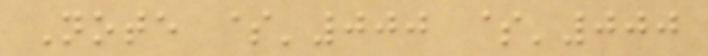Note $'000 $'000
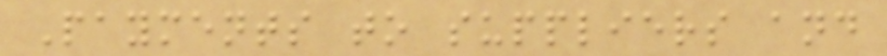Payments to suppliers and
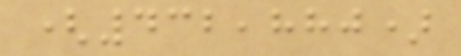(432,880)
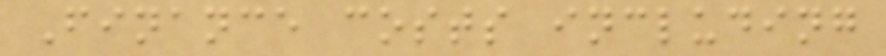Finance costs including
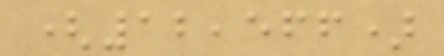(12,566)
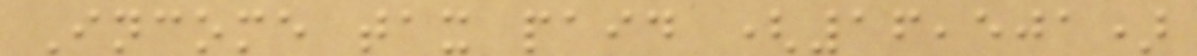Income tax paid (16,501)
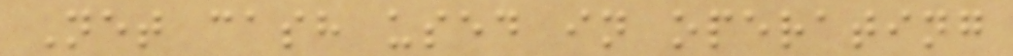Net cash used in operating
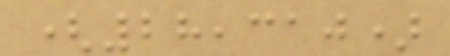(28,310)
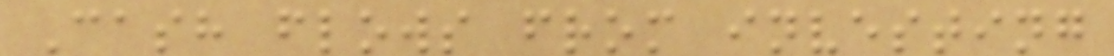Cash flows from investing
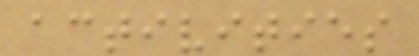activities
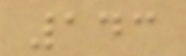143
